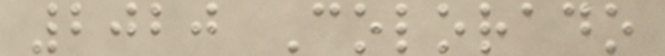2020 Colorado
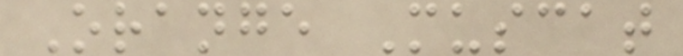Orange Muscat
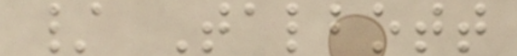/ Talbott
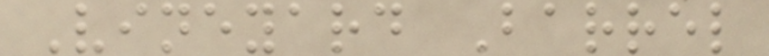Vineyard Barrel
